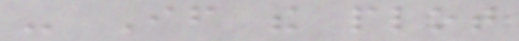- If the plot
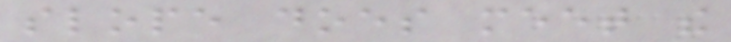slope does meet the
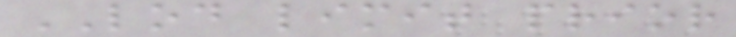LOD limit prior
